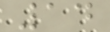14
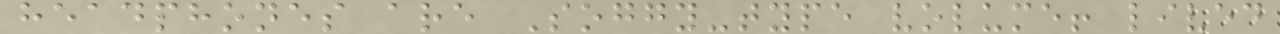headphones are Soggy-type volume! lived
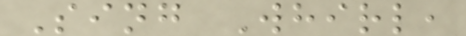Sing Whirl,
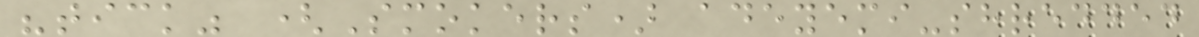"tick" (Smokers) adeyemi-shredded
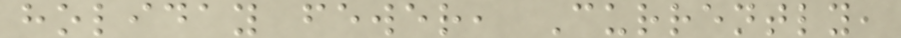holiday fewer, Currently,
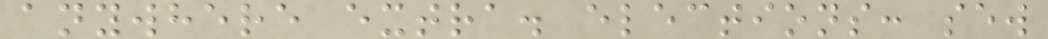anywhere extra. elections: sew
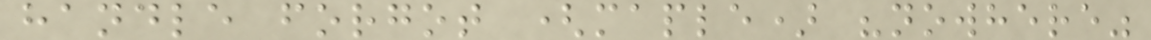handle forgot (maple) "nowhere"
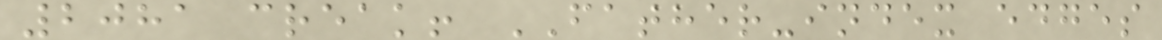2081 creak! FATHER-index edges
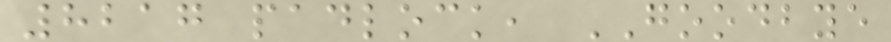8217 padlock, GOODBYE
